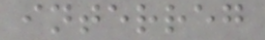interreg
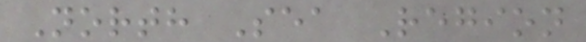North Sea Region
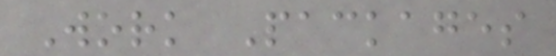Work Packages
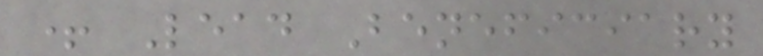+ Lead Beneficiary
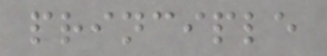principle
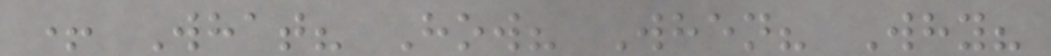+ What? How? When? Why?
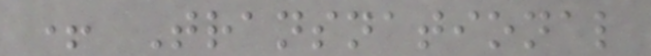+ Transnational
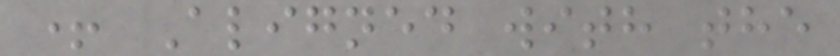+ Aligned with the
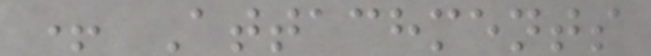+ Attachments
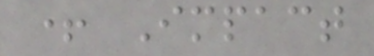+ Impact
